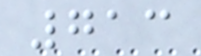713
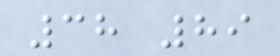38 89
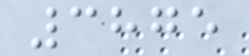3875
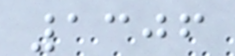1306
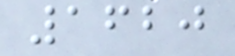1620
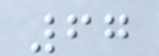67
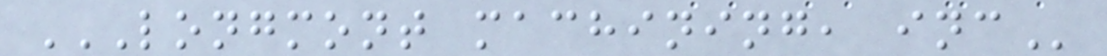LONGMONT MACHINING, INC
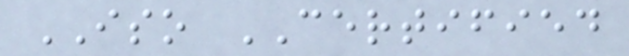ISO CERTIFIED
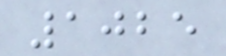1025
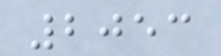2053
